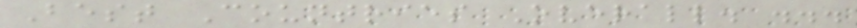Best Countries Overall. ...
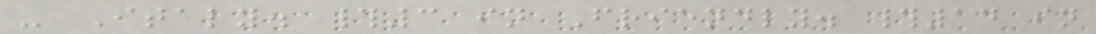- Italy. #3 in Friendly. #14 in
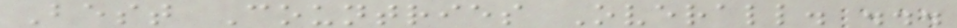Best Countries Overall. ...
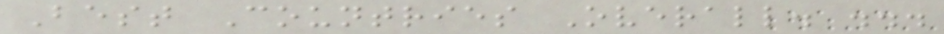Best Countries Overall. ...
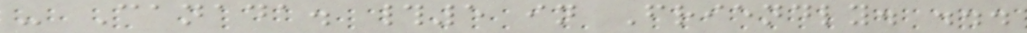- Canada. #5 in Friendly. ...
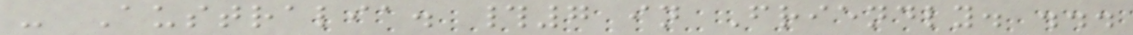- Australia. #7 in Friendly. ...
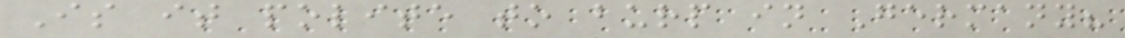Is it polite to burp in Germany?
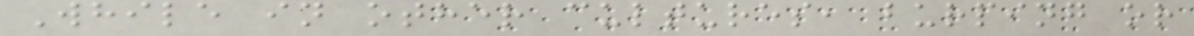While in other cultures, burping or
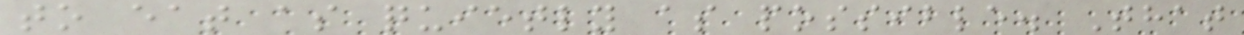to eat as quietly as possible. That
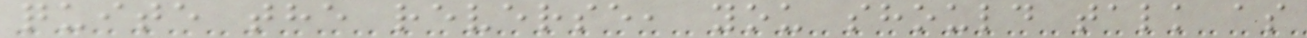quite the reverse, you should talk as
